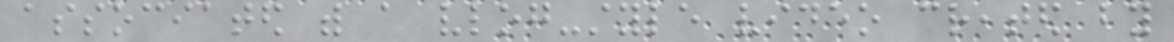associated with a vlog-style video created by
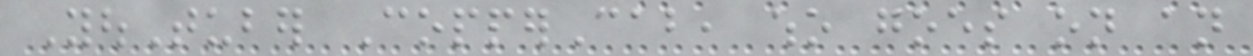YouTuber CopperCab, who goes on an
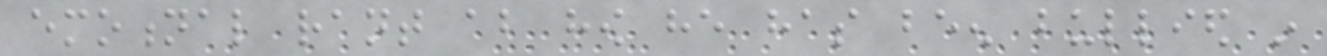emotional rant about how he has been bullied in
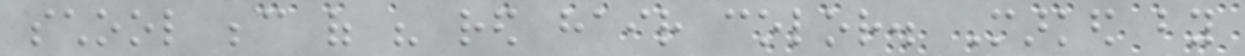school because of his red hair color. Marked by
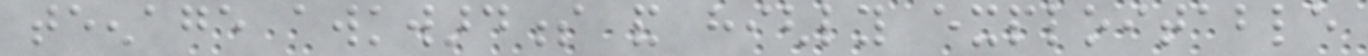teenage awkwardness and highly exploitable
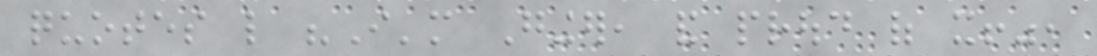quotes like "I'm Ginger, and proud of it!",
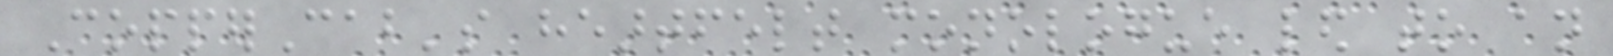CopperCab's heartfelt monologue led to an
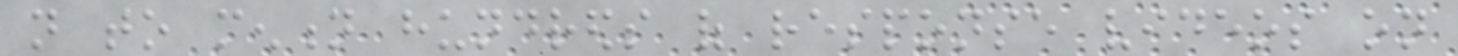not to mention hundreds of response videos on
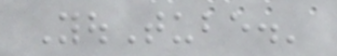YouTube.'
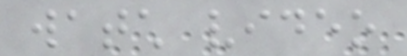watch video
